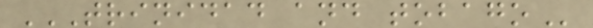TRINIDAD AND TOBAGO
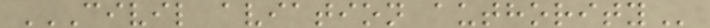CIVIL AVIATION AUTHORITY
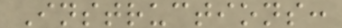Instructions:
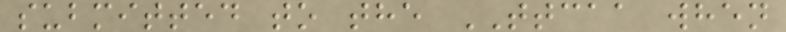submitted to the TTCAA when
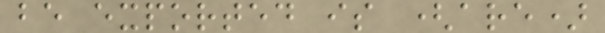be exported is (are)
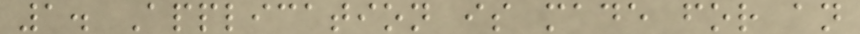1. Application is made for an
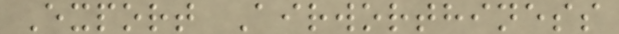Export Airworthiness
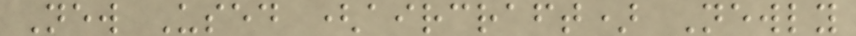New Used (aircraft) Newly
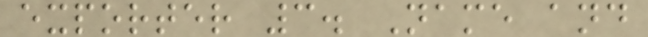exporter 3. Name and
